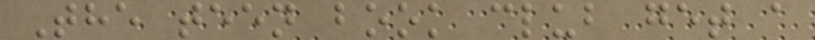The teen book club get a
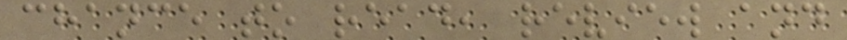chance to read, review and
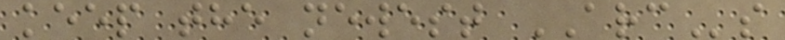keep the newest ARCs
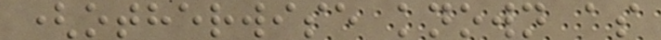(otherwise known as
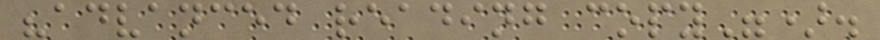"advanced reading copy").
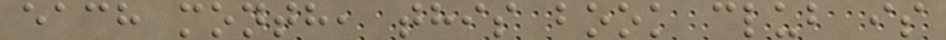each month, this book club is
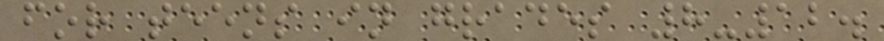for teens in grades 8-12.
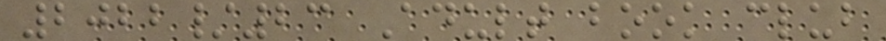2022/23 Adult book club
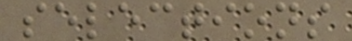selections
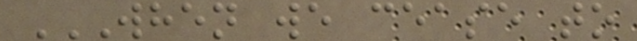WHEN WE CEASE TO
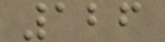126
